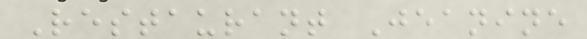Restaurant Jeanine
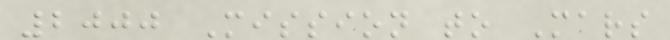2000 Mission to Mars
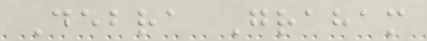Debra Graham
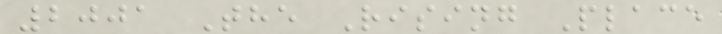2001 The Rising Place
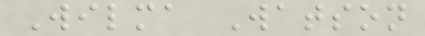Wilma Watson
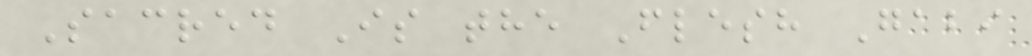Sacred Is the Flesh Gabi
